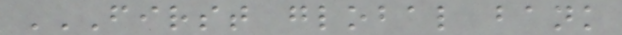FIRST GLOBAL BANK
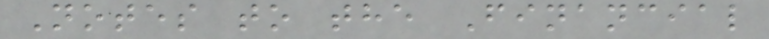Notes to the Financial
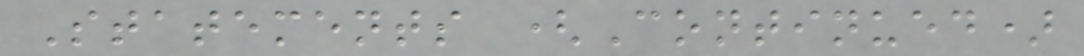Statements (Continued)
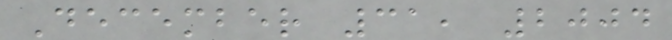December 31, 2004
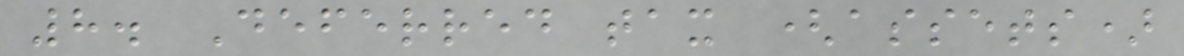8. Deferred tax (assets)
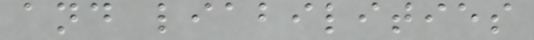and liabilities
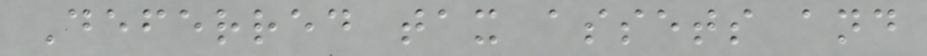Deferred tax assets and
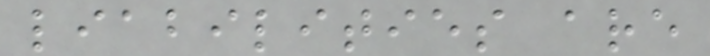liabilities are
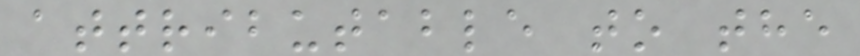attributable to the
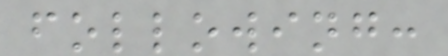following:
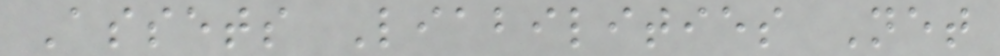Assets Liabilities Net
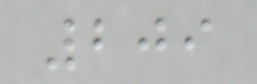209
